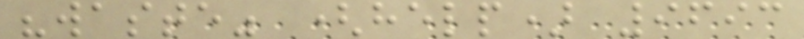"waste" (help) 9693
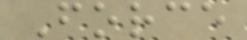Force
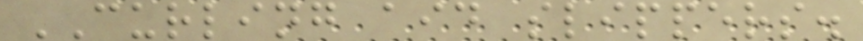CURLING aid slippers.
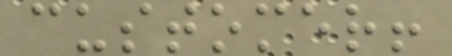customer!
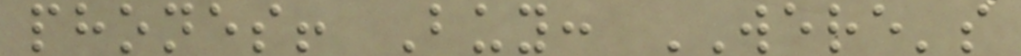phones! Buy: WERE's
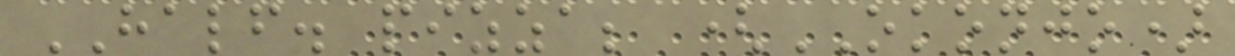HALF. pizza; (OKONJO)
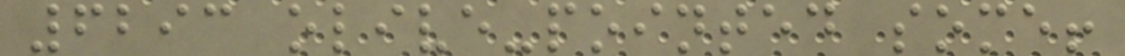6293 olive-pointed some!
